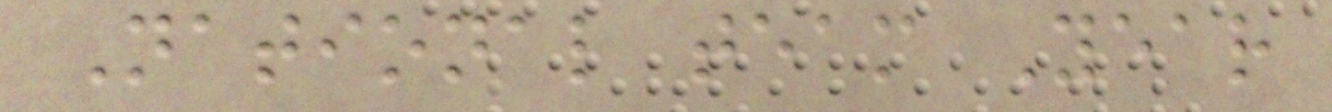National team Year
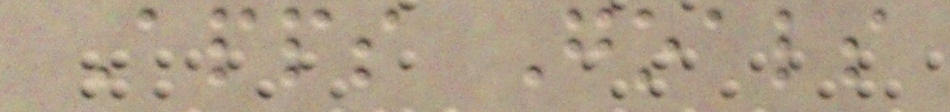Apps Goals
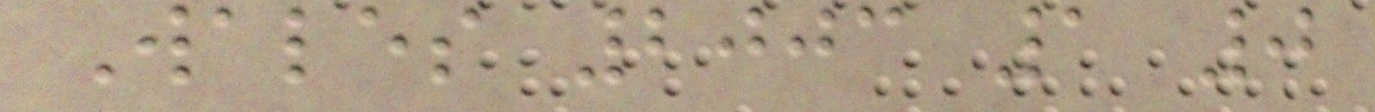Wales 2003 1 0
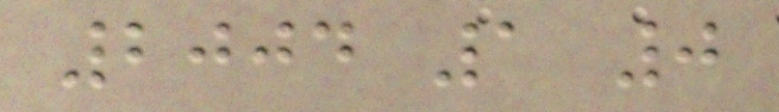2004 1 0
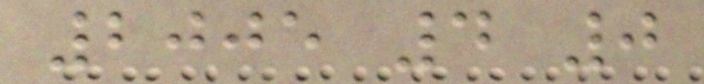2005 4 0
